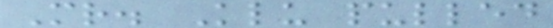Mr. Klu pulled
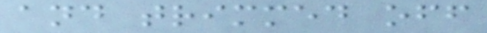and trimmed off
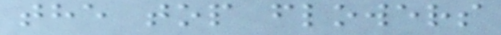the top flowers
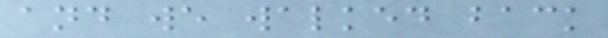and we walked back
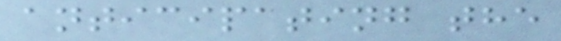anticipating the
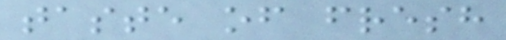taste of fresh
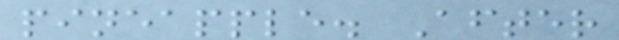pineapple. After
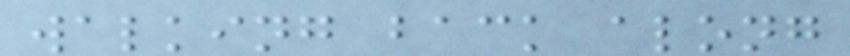walking back along
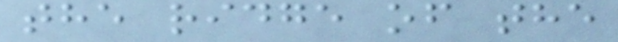the ridge of the
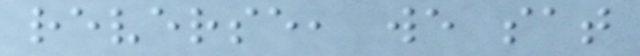reverse, we sat
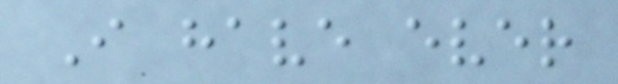I have ever
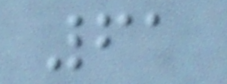61
